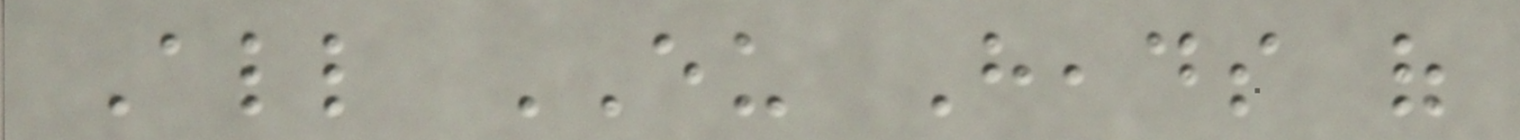All EU Heads of
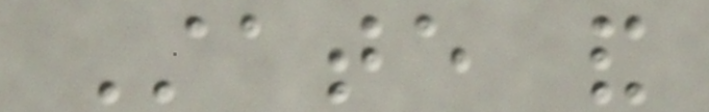State and
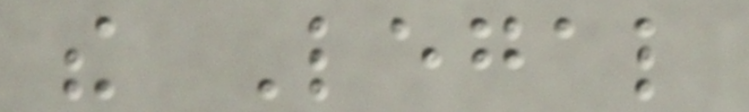the Legal
